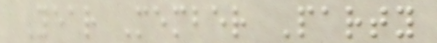Year Member Party
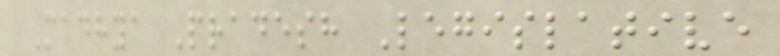Madhya Pradesh Legislative
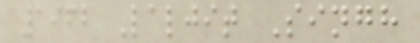1962 Laljit Singh
